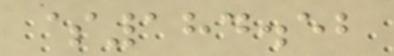$184.52
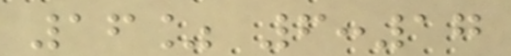16% 6:17
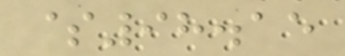$98.15
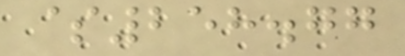$258.77
